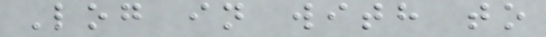Log in with to
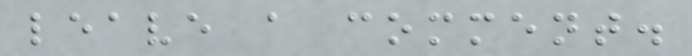leave a comment.
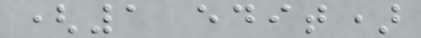(1 edit)
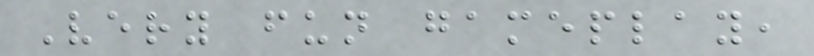Very fun gameplay,
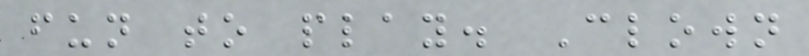fun to play. Clown
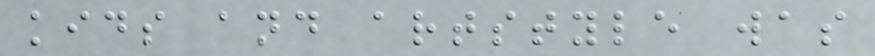kids and artstyle was
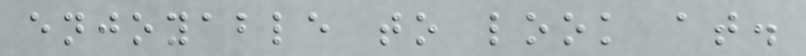enjoyable to look at.
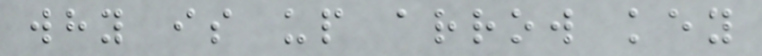why is up arrow key
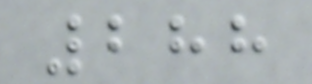288
